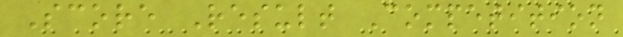Score Result Competition
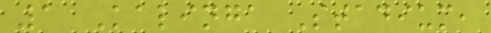1 Kalinga Stadium,
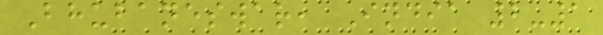Bhubaneswar, India 2-1
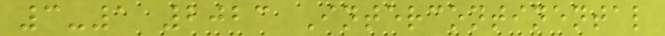3-1 2023 Intercontinental
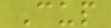Cup
